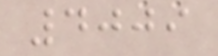4009
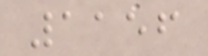1156
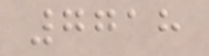7718
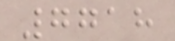7718
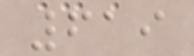619
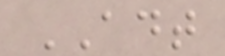ADT
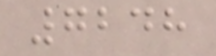7248
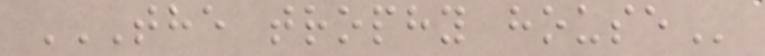THE TROPHY HOUSE
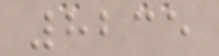8235
